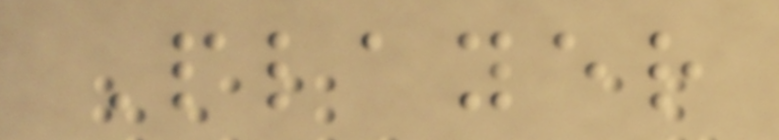Player
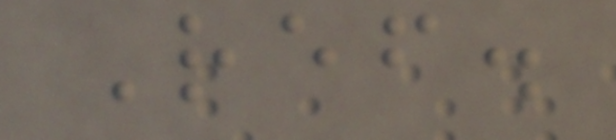Ref.
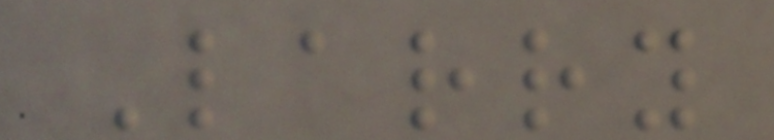Larry
